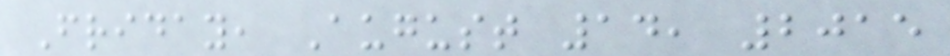Friday, August 14, 2015
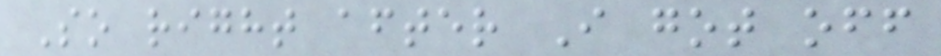So right after I got off
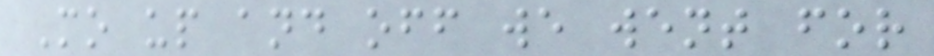Mo up and off we went for
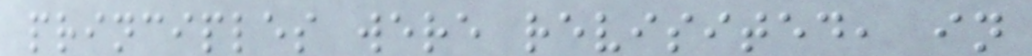principles were revisited, in
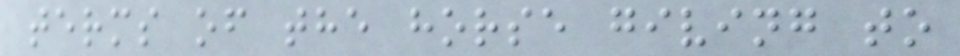terms of the horse giving to
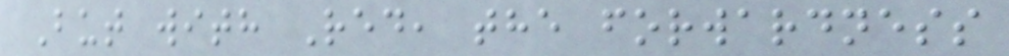But with Red, the forwardness
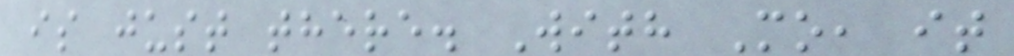is just there. With Mo, it
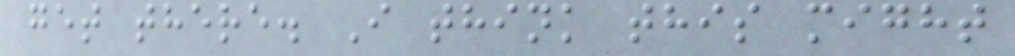get there. I think this might
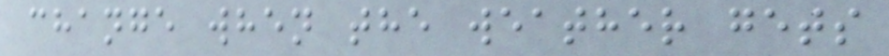change when the weather gets
